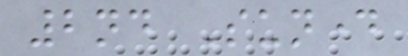2nd Sunday
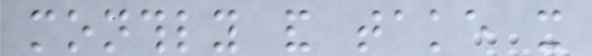monthly and take it
